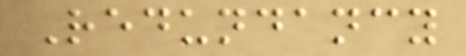Redundancy
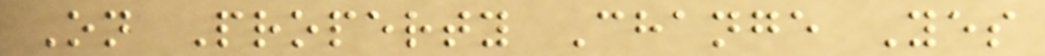On Property Change Yes
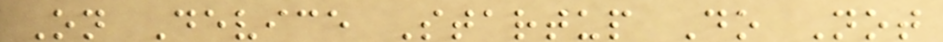On Device Startup Do Not
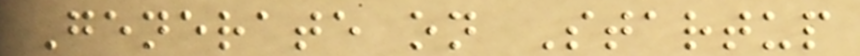Generate on Startup
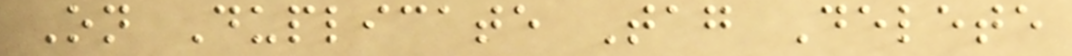On Duplicate Tag Delete
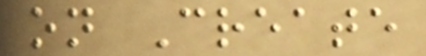on Create
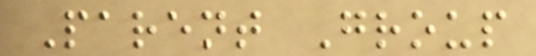Parent Group
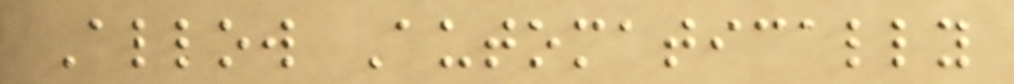Allow Automatically
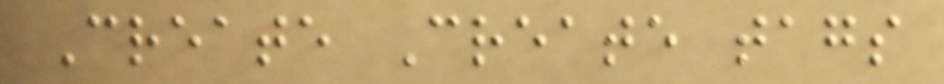Create Create tags
